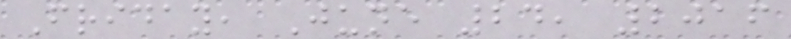Friday, June 24, 2016
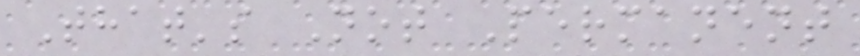That's Not Permanent
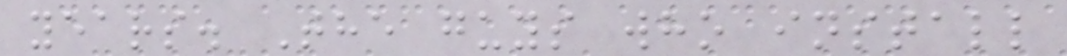years. The guys who install
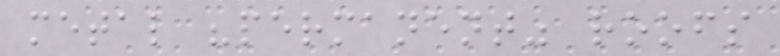metal "permanent" roofs
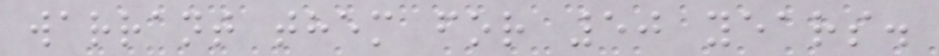warrant them for 50 years.
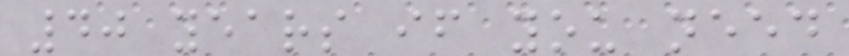40 years if you need
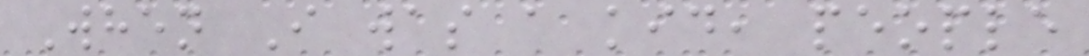When I was a kid, people
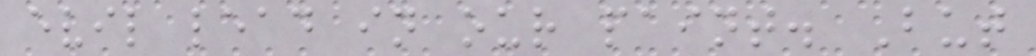evil lead in our paint. But
